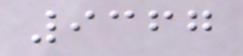9367
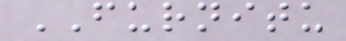FURNITU
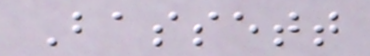Bassett
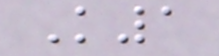K1
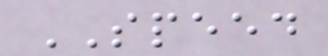SPEED
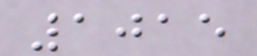1015
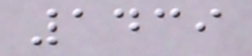1439
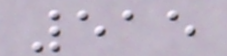515
